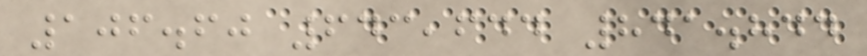106.60 643,644 841.844
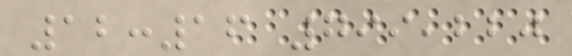12:16 799,220
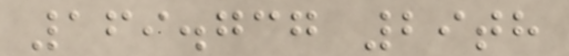169.737 29th
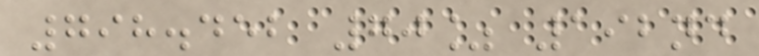798.452 70% 192nd
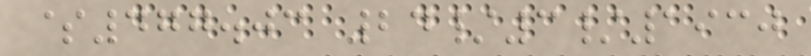$477.03 24/3/1930
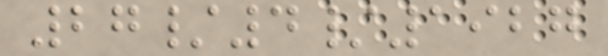27/4/1927
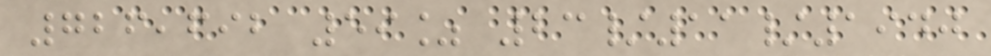726,692 59% 23/11/1940
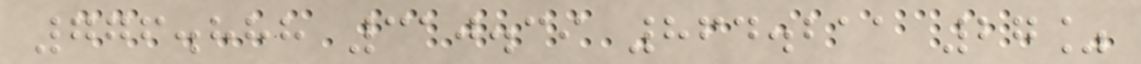776.888 310.39 864.211 27%
